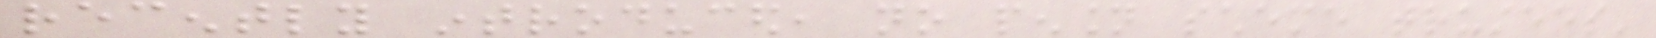recently introduced, no pension scheme trustees'
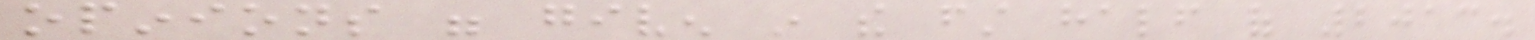opinions were given in the first half of 2013.
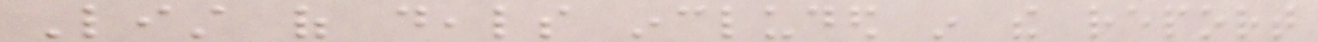List of deals included in the report
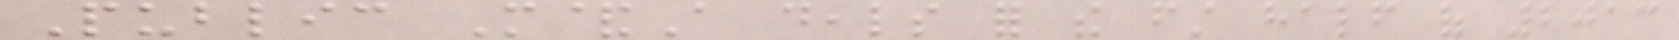Public M&A deals for the first half of 2013
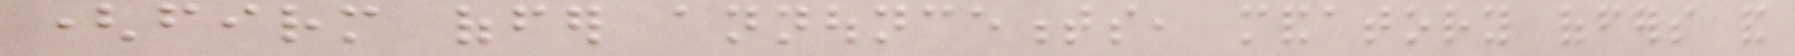(firm offer announcements, mandatory offers and
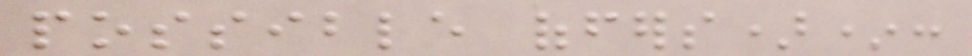possible offers)*:
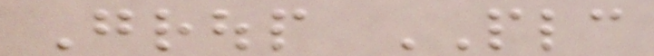Group PLC
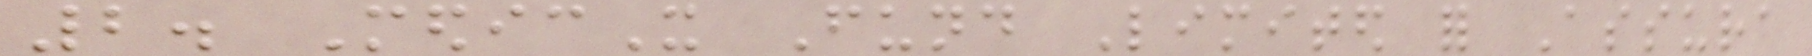2. MedicX Fund Limited for Assura
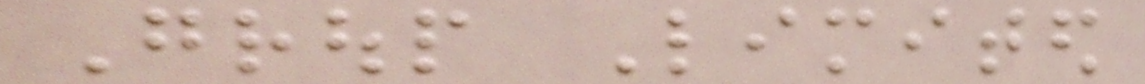Group Limited
